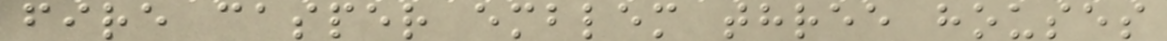fire casper emblem three houses
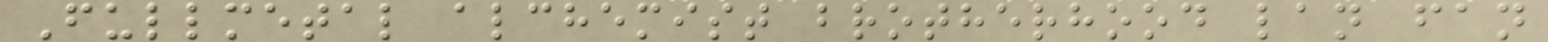Fullmetal alchemist brotherhood lan fan
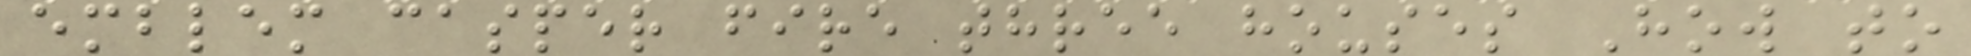emblem casper fire three houses How to
